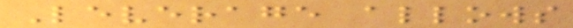Leverage allows
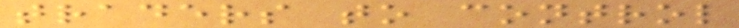traders to control
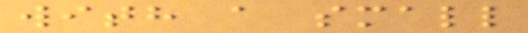with a small
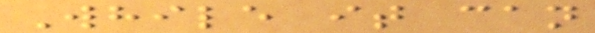While it can
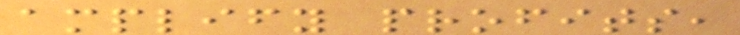amplify profits,
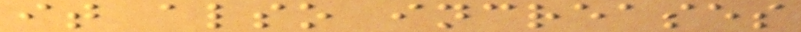it also increases
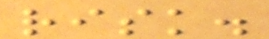risk.
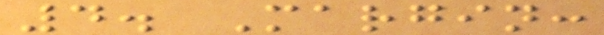4. Margin:
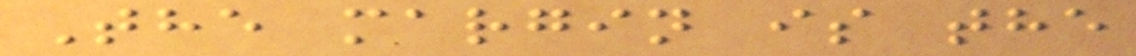The margin is the
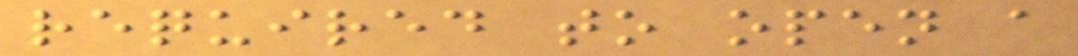required to open a
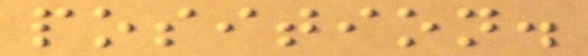position.
